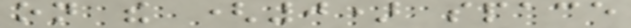on the (0) space
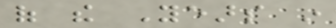of the Years in
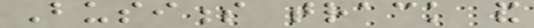Business track and
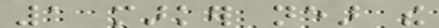1 marker near the
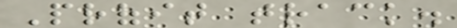Profit track.
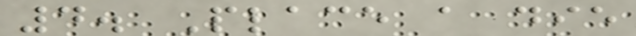4. Place a die
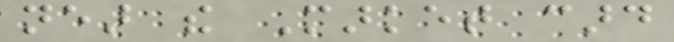near the Market card
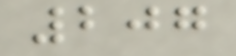207
